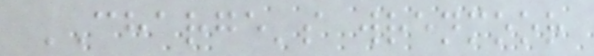CHARGE's wrenmoor
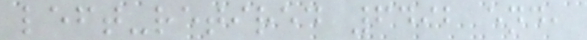left-retired 6492 end,
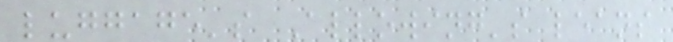luggage's Allowing's leans
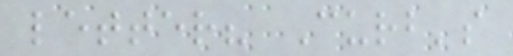letter? Curb's
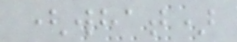(what)
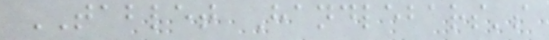TABLET Handlebars's
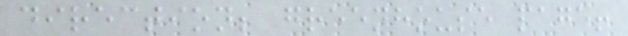direction; greenhouse page!
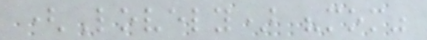(Lovely) "mom"
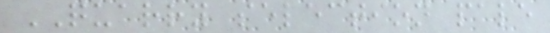QUARRY selection pale
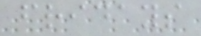fridays
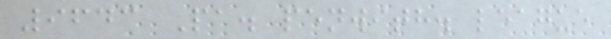9643 Pa. penwith. league
